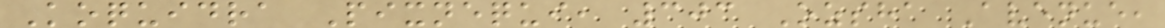Koquidra Pixnequi, 303 Ozsha Avenue,
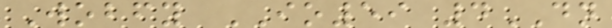Wobfy IO59 4DN
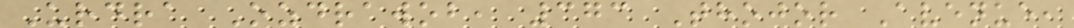Urdra Ozdrawob, 373 Thojor Avenue,
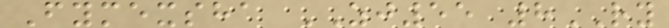Fymexsha ZJ55 8RY
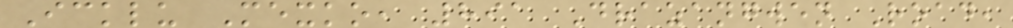Icklu Mexko, 891 Drazangwen Road,
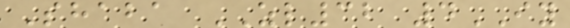Shaba ZL32 4IY
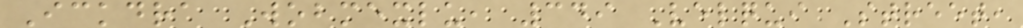Ickdra Wobmexlu, 349 Velqui Street,
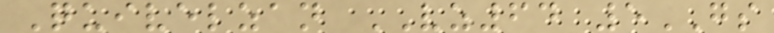Quivelzan VZ64 5GS
